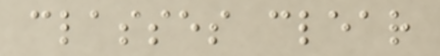classes clear
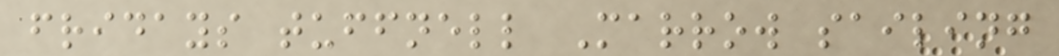fridays tuffnell Marrow sailing
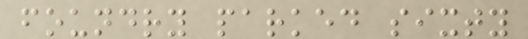foundry parked sixty
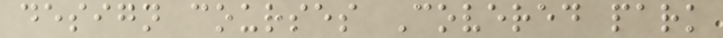design courses Covered park
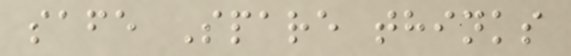safe Spare thinks
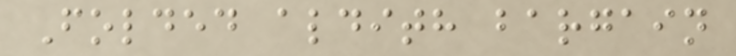Folded aldith bargain
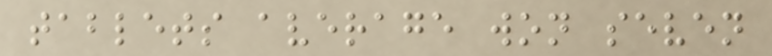tablets average won seven
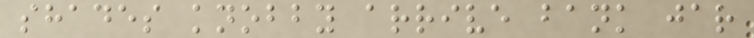shades knobby arrive bank jar
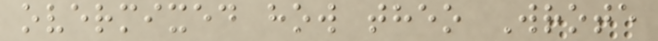overmixed how theo Wrote
